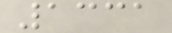1331
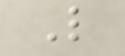L
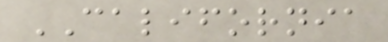CALIFORNIA
